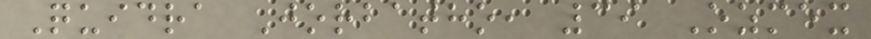Quidra Jorbatho, 39 Ozmex
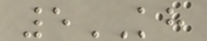5KH
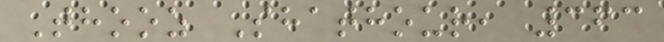Thooz Shathour, 363
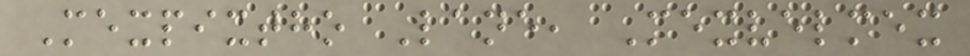Mexpixtho Lane, Mexvelmex
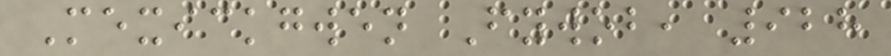Mexickgwen Fywob, 928
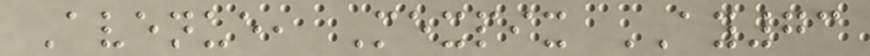Avenue, Mexpix AY73
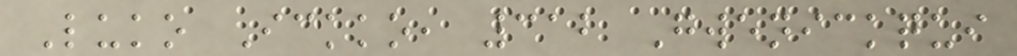Luko Ickko, 312 Gwenickqui
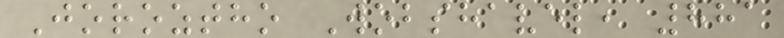Joroztho Wobshavel, 881
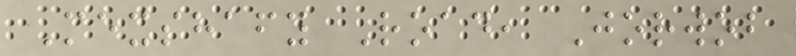Mexshafy Road, Jorwob
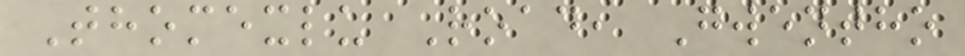Thomexlu Road, Gwentho
